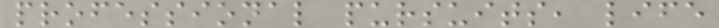professional pursuits, life
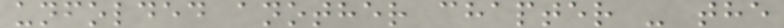unfolded another chapter - the
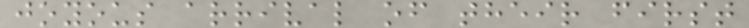joyous arrival of their first
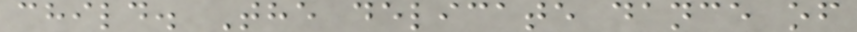child. The delicate dance of
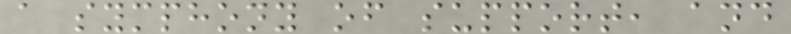a symphony of support, and
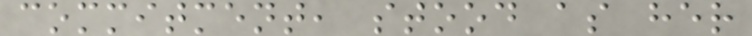commitment, stood as her
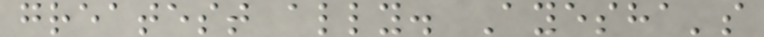greatest ally. Ayesha's
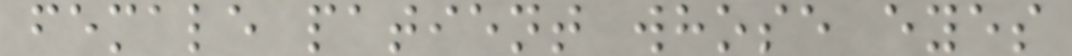female patient whose eyes
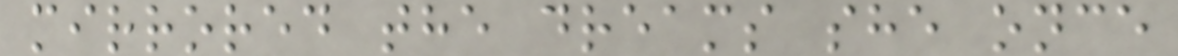mirrored the dreams she once
